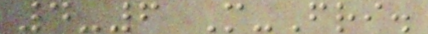4-6 M-Fri.
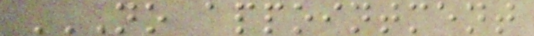NO APPOINTMENT
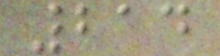214
